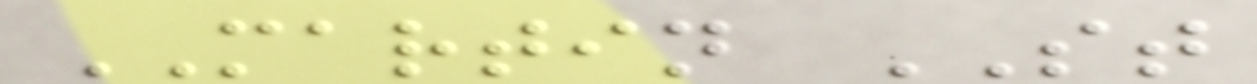MARTIN ST
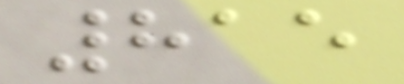815
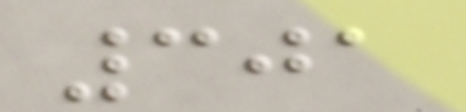301
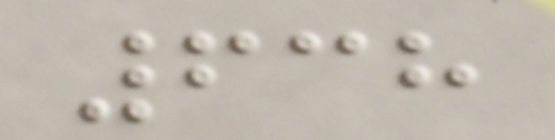638
